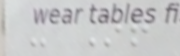- Or
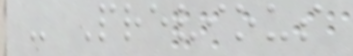- Previous
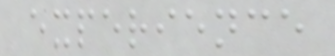experience
